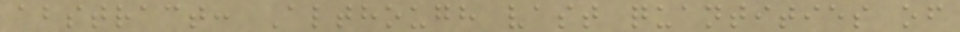abstract: Although vast quantities of
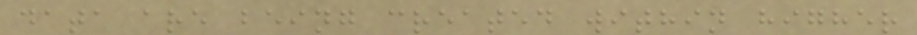data are being created within higher
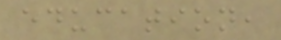education,
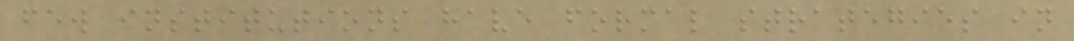few institutions have formal strategies in
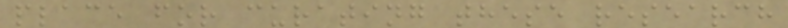place for curating these research
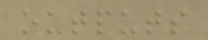outputs
